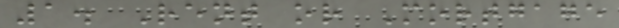1. Rent or Mortgage
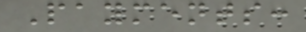Payments:
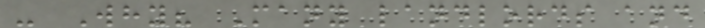- Why? Many landlords and
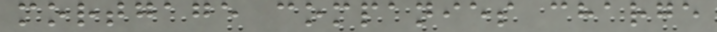mortgage companies charge
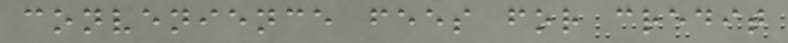convenience fees for credit
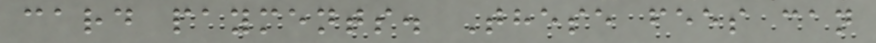card payments. These fees can
